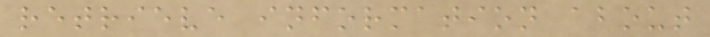retrieve information about
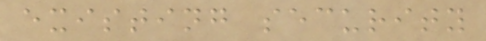existing security
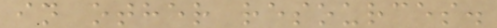in other resources.
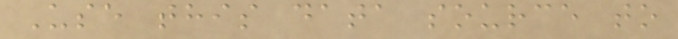Use this data source to
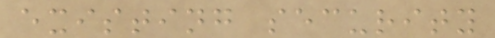existing security
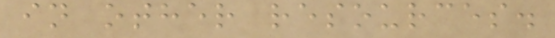in other resources.
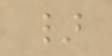}
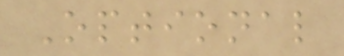Optional
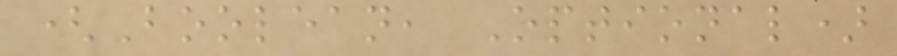(Boolean, Optional)
